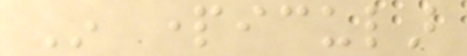In particular
